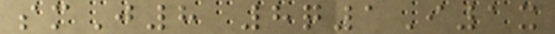smJ8 8q1I1x
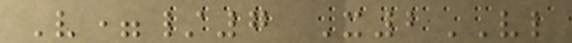V=/7 X2VL
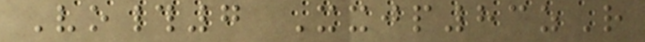Vo#7 Xxjp83zR
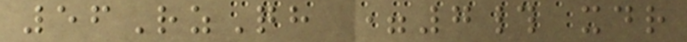56RzQh =7# xdr
